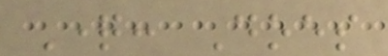Question: Does
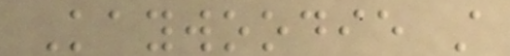Kaywoodie still
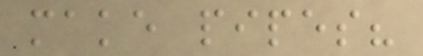make pipes?
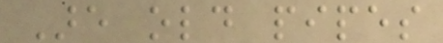Are old pipes
